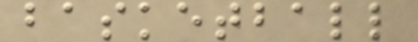basketball
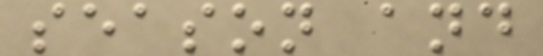season and
